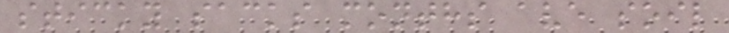sticky sacks months ave soil
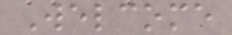Welcome
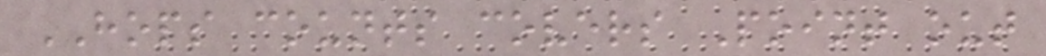HOPS counts covers Point out
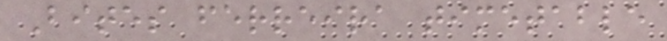Bites ferreira timetable
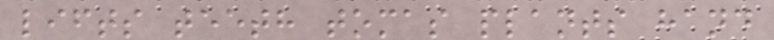lifts teeth tomas plants hand
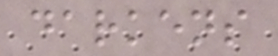darkens
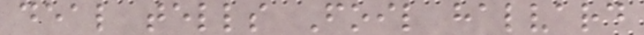deal tells Foil halvard
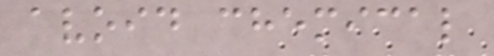avoid chemical
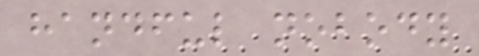handful nobody
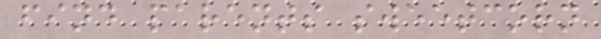find parents sweetcorn
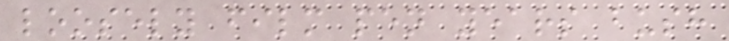loosely film pen years bush
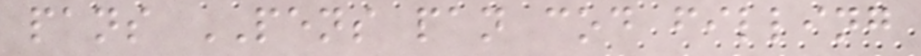pans PENS pan cod filling
